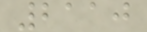2110
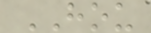HOU
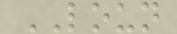LOUN
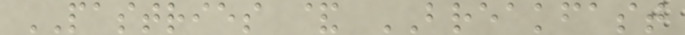PASTRIES & BREAKFAST
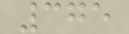375
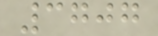3707
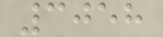3058
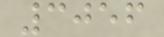3056
